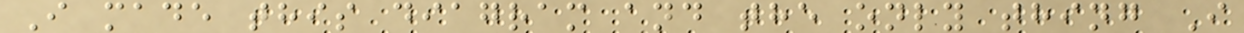I made this diagram and the only thing I
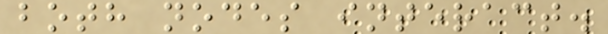both nodes interact.
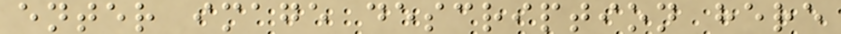enter image description here
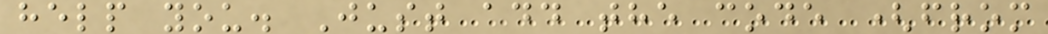help you. Just add the code (from
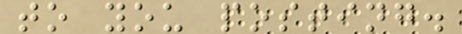to you posting.
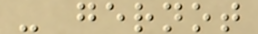- gernot
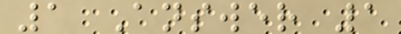1 Answer 1
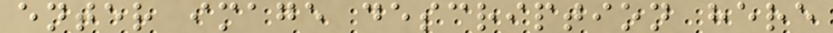enter image description here
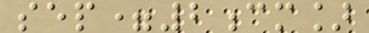sep=2cm]
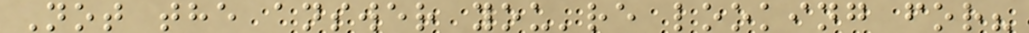Not the answer you're looking for?
